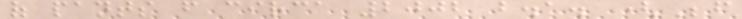of pants from circa 2002 b.a. (Before
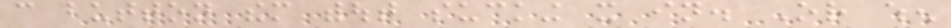can button them without sucking it in. Or when
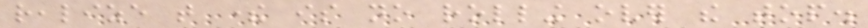realize that there is no rolling over the top.
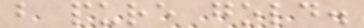but pure gold.
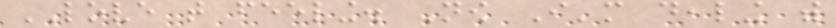LOVE that feeling. Now I'm dealing with
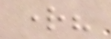right?
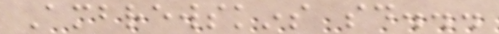Ambrewskins said...
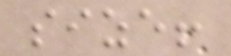size!
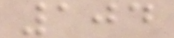104
